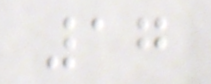17
